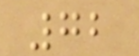72
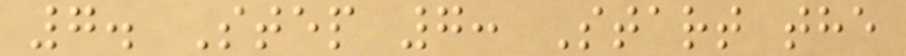7. Step 7: Start the
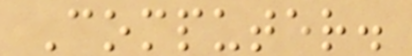Computer.
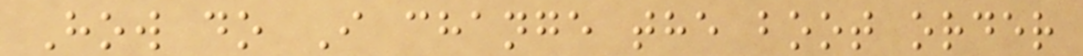How do I change the boot order
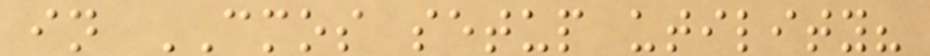in CMOS setup utility?
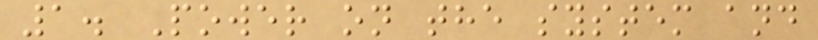1. Power on the system and
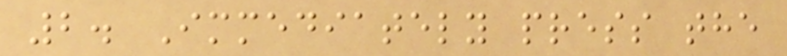2. Immediately press the
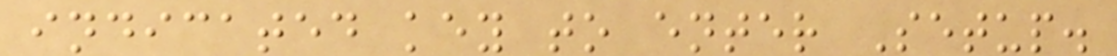indicated key to enter Setup.
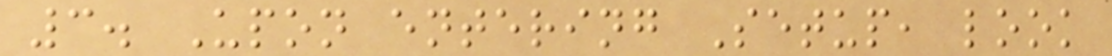3. Upon entering Setup, look
